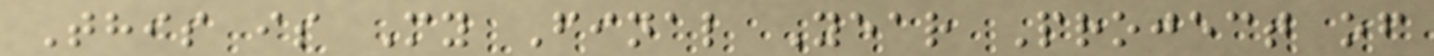This is My Final Year Project of
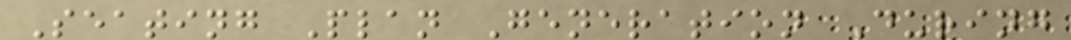Seating Plan Generation During
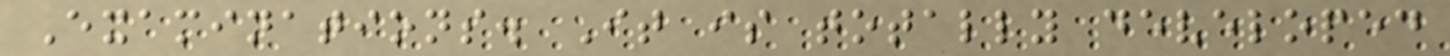Examinations. It is totally developed
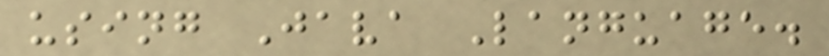using Java Language.
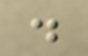.
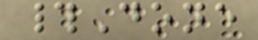#Done
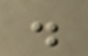.
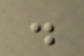.
